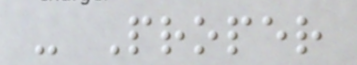- Proper
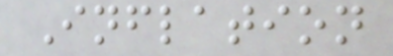Inflation
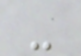-
